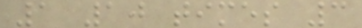1 10 times 3
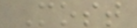Most
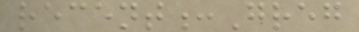recent:Greg
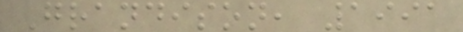Grandison, 1991
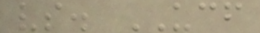vs. UCF
